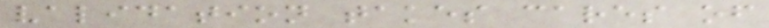validation takes cares of
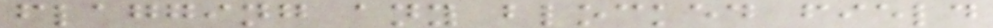flagging any blocked field
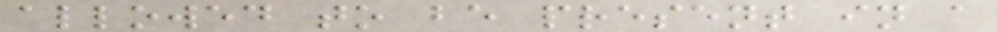allowed to be present in a
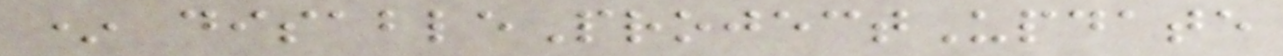* disableProjectUpdate
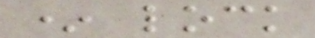* lock
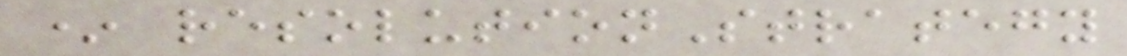* resolutionStrategy
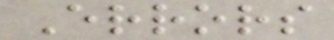Errors
